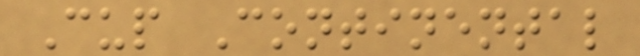Cup Continental
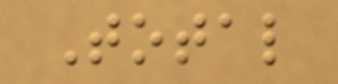Total
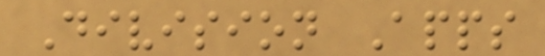Division Apps
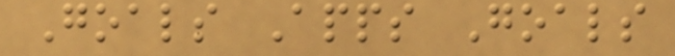Goals Apps Goals
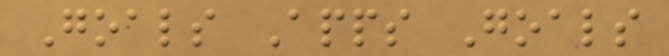Goals Apps Goals
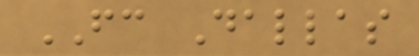FC Dallas
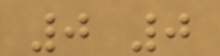0 0
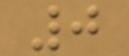0
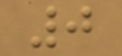0
